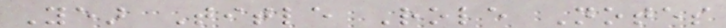Year Title Role Notes
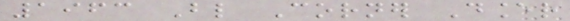1963 Blind Corner Dancer
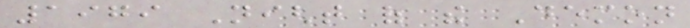1979 Night of the Demon
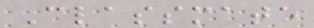Classmate
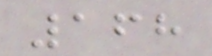168
